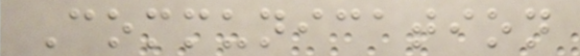Communication
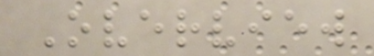Overview
